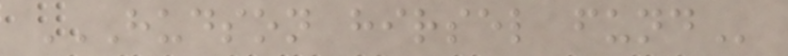HUDSON HIRSEL FUND
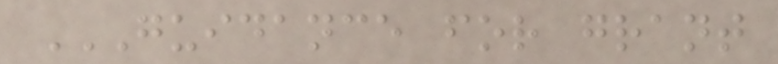GUIDANCE FOR GRANT
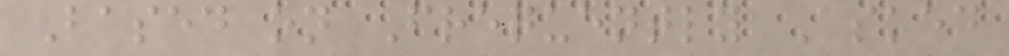Based on Frequently Asked
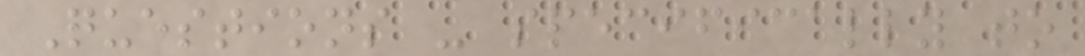Questions - specifically to
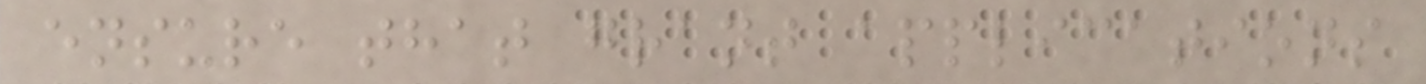ensure that grant applications
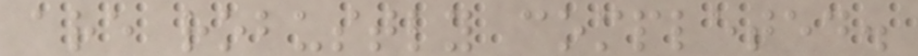are robustly completed.
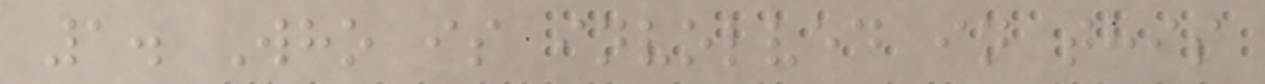1. Who is involved in this
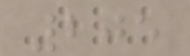205
